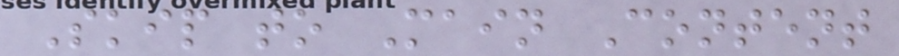Skip to Main Content
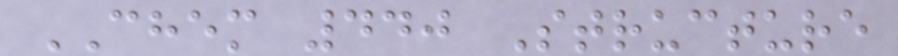CHEM 440 Structure
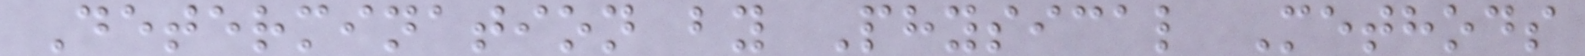Determination by Physical Methods
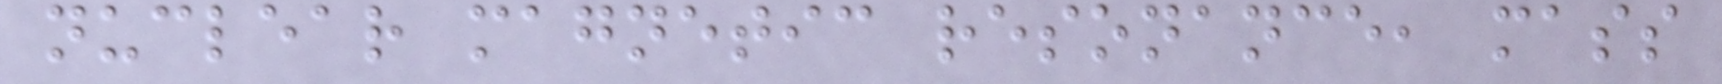nuclear magnetic resonance, mass
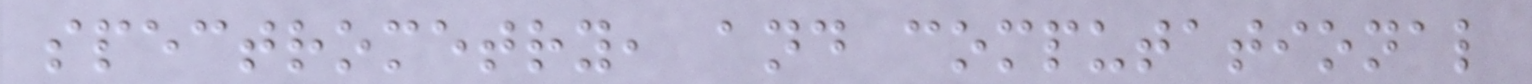spectrometry, and computational
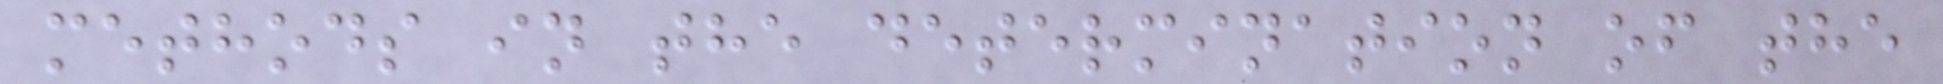methods in the determination of the
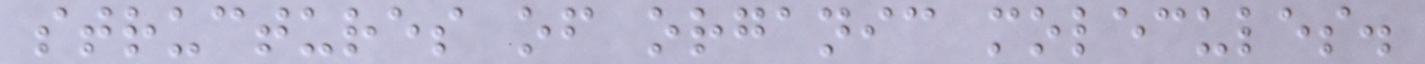structures of organic molecules.
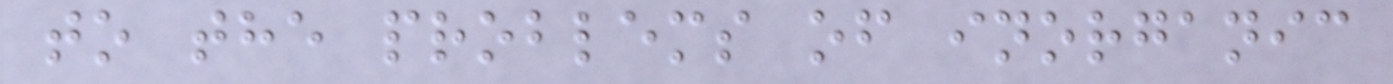to the problems of inorganic
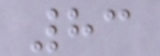83
